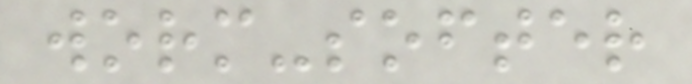worm-softer
